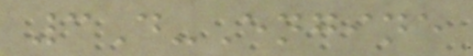3D-Engine
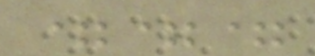===
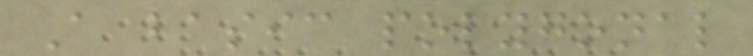A basic polygonal
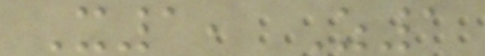X1, Z1
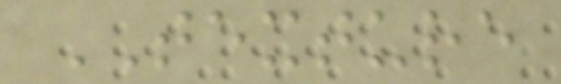TEXTURE
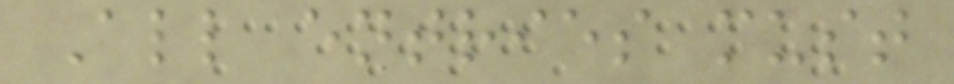All entries must
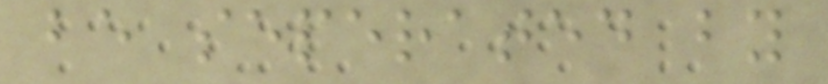be seperated by
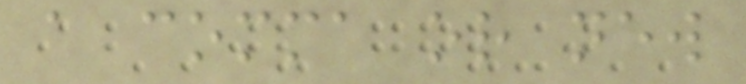a comma or new
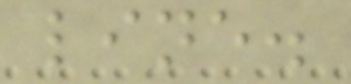line.
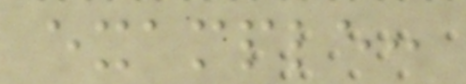example:
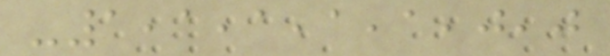-1,1,1,1,1,0,0
